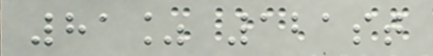81% 121st
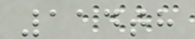114th
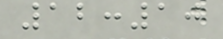12:10
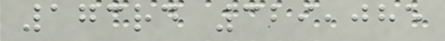173rd 329,085
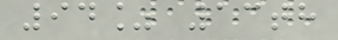94% 13th
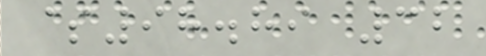$98.89 32
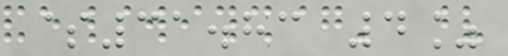$31.83 4%
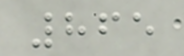865
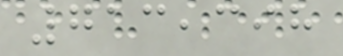713,398
